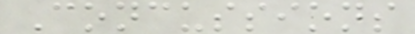Concussions
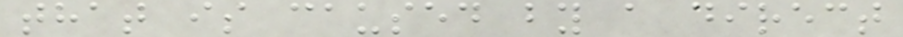that is caused by a direct
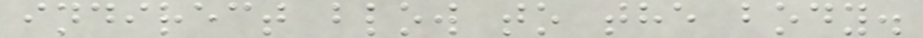indirect blow to the body.
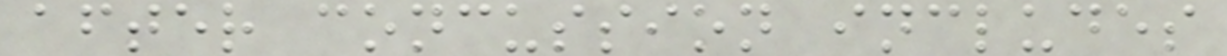after concussion includes
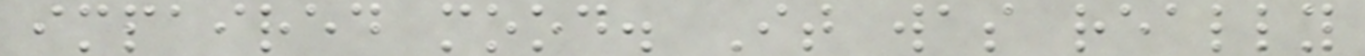impaired mood. It was really
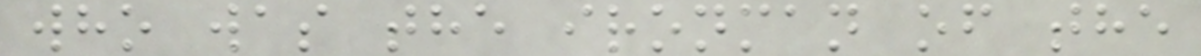who was the ironman of the
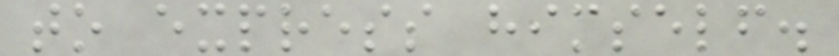to express himself.
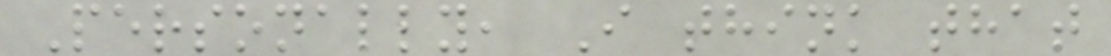Personally, I think that
